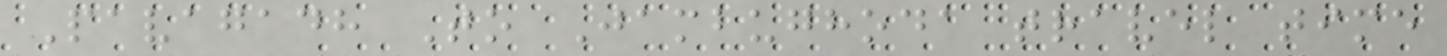Pavagadh To Jambughoda travel time
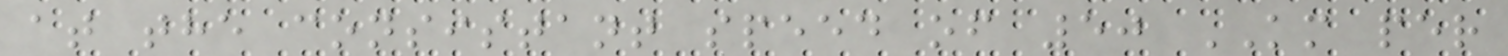at the consistant speed of 50 KM per
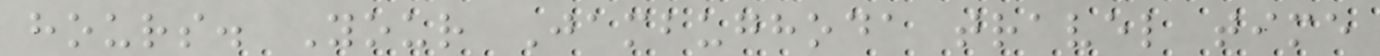hours. Your Jambughoda travel time
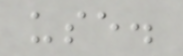use.
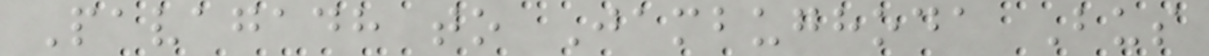Pavagadh to Jambughoda Bus
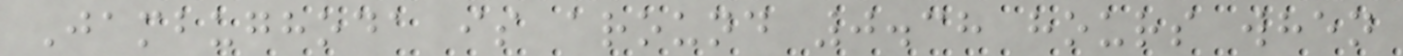Jambughoda is around 0.38 hours when
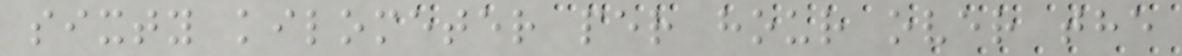sixty kilometer per hour over the
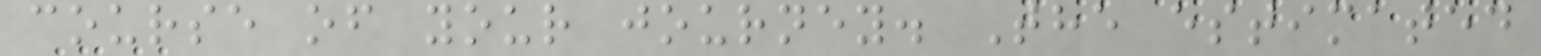course of your journey. The estimated
